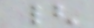{
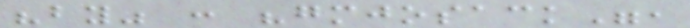"by" : "gmjosack",
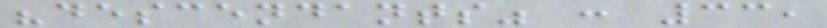"descendants" : 33,
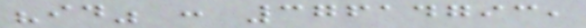"id" : 37614793,
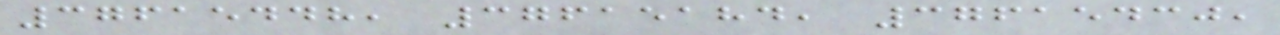37615448, 37615184, 37615430,
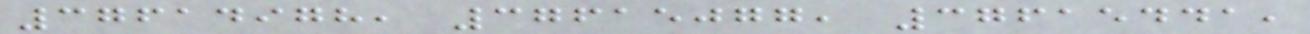37614978, 37615077, 37615441,
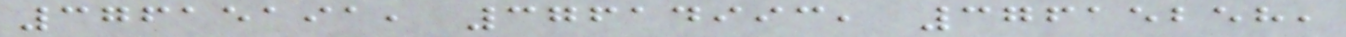37615191, 37614993, 37615258,
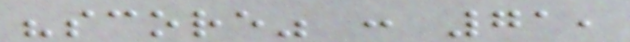"score" : 71,
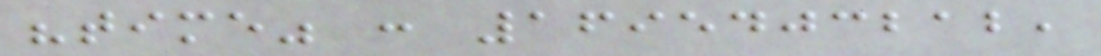"time" : 1695403212,
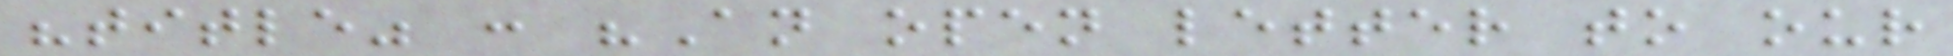"title" : "An open letter to our
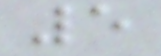5
